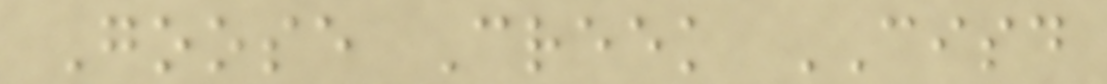Goose Creek CISD
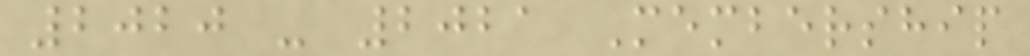2020 - 2021 Membership
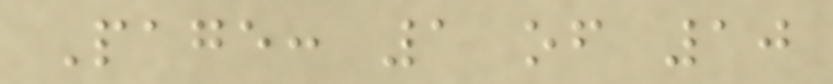Page: 1 of 10
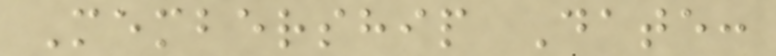Membership Date:
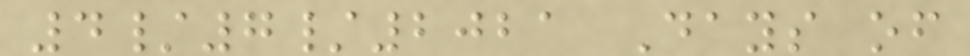4/7/2021 Days of
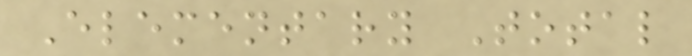Elementary Total
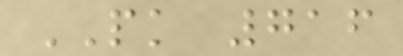PK 716
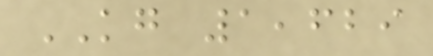KG 1,629
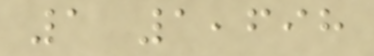1 1,698
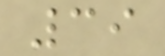39
